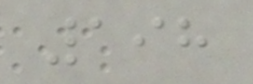198
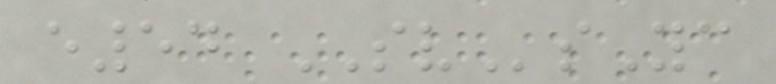e54 SVsYc
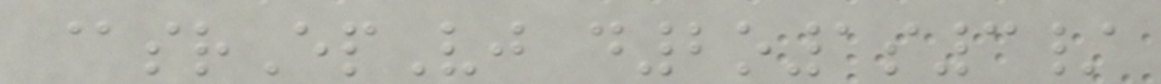@srEpVj d2o1s3/
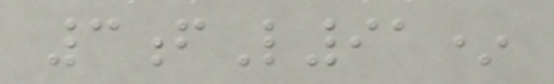3fL91*
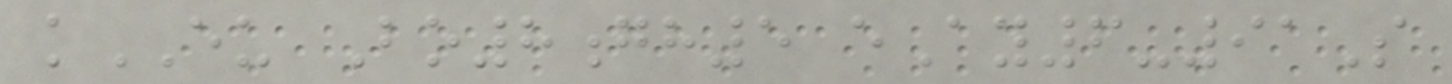kEU Bo8gh5 eAy6-91S
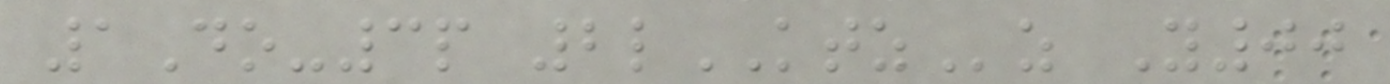1Do-3p 2lKTZz Y00
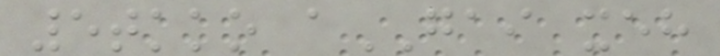5tkko aGAI xeh
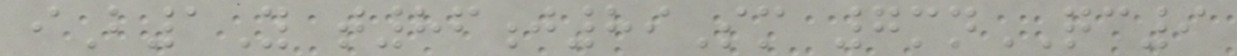iB1Y t86j89Sm 7mnQC9
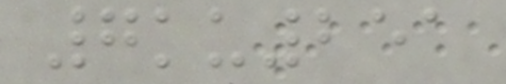7ku251
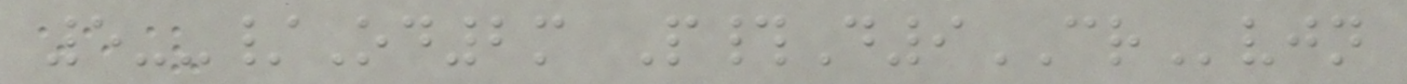5--/Od2m P#D9CRvjn
